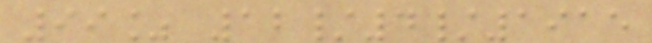99% 12/4/1915
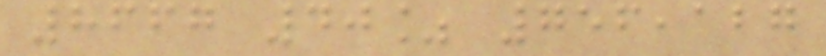8667 40% 756,127
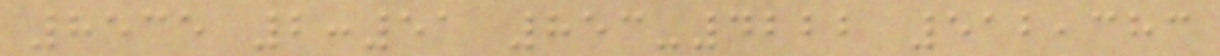8535 2:51 853-4222 512,383
